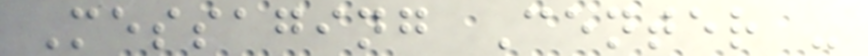Messaging Center -
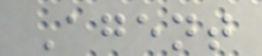Agent
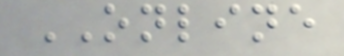ONLINE
